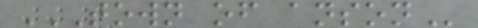TOWN OF ANSON
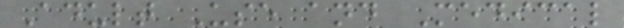Adult Use and Medical
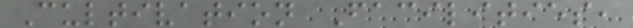Cultivation Facilities,
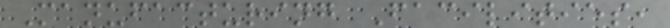Manufacturing Facilities,
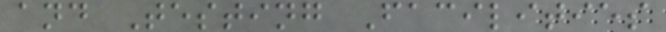and Testing Facilities
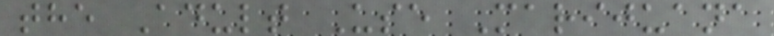the Adult Use Marijuana
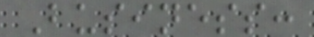Business:
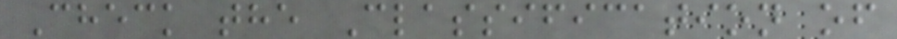Check the Classification of
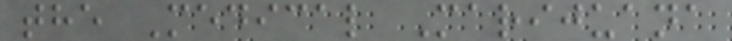the Medical Marijuana
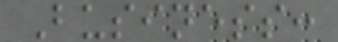Business:
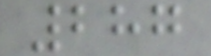287
